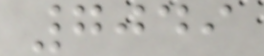7049
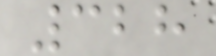328
